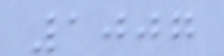1007
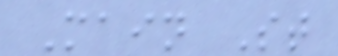Main St
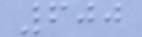600
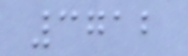3712
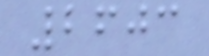2603
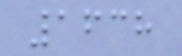1638
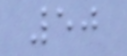50
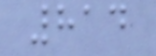814
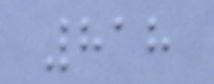818
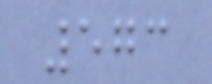573
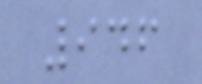946
